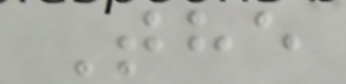The
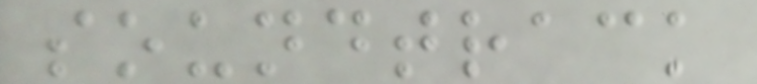soundtrack
